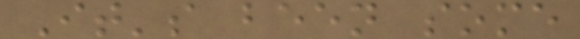It's been some
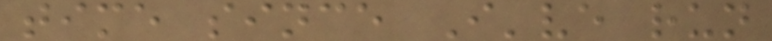time since I've run
